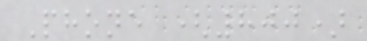Phone (800)
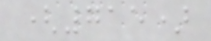(715)
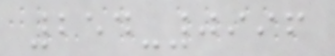254-0996
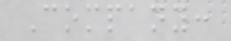Company:
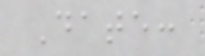Date:
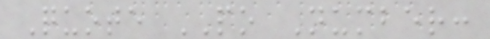Quote PO Number:
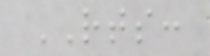RTS:
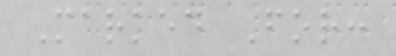Marked For:
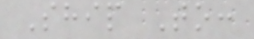Ship To:
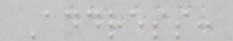Address:
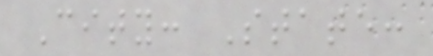City: State:
